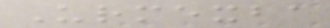Urmexba
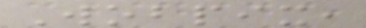Wobpix,
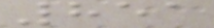851
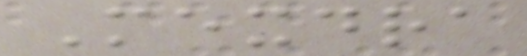Mexdra
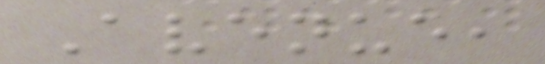Avenue,
